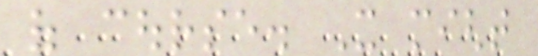of course. It might
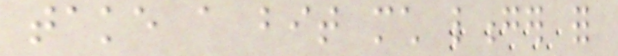take a bit much longer for
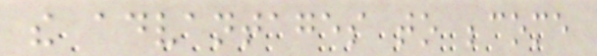the advantages to become
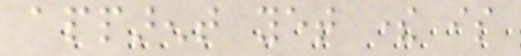apparent yet there is
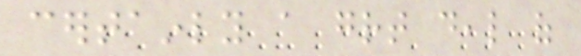certainly a great deal of
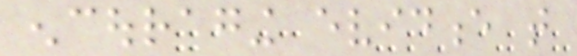encouraging evidence that
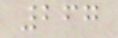267
